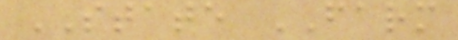STATE FARM
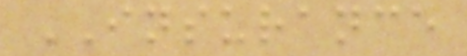INSURANCE
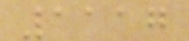1117
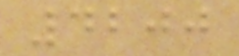4200
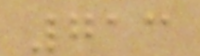713
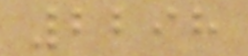2298
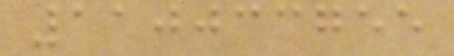110033755
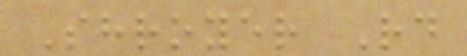Shroyer Rd
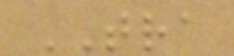TRA
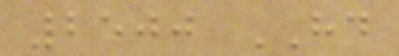2500 HD
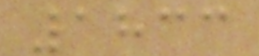1833
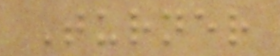Turner
